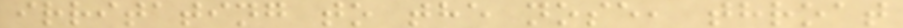irritating to the nose, throat
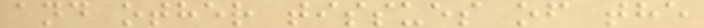and other tissues of the
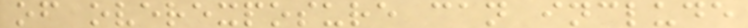of overexposure can include
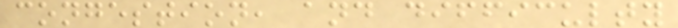congestion, and difficulty
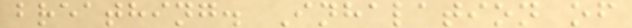breathing. Inhalation of
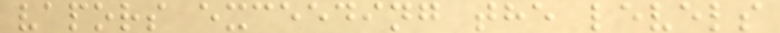vapors exceeding the levels
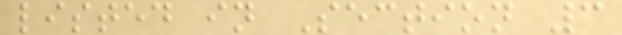listed in Section 3
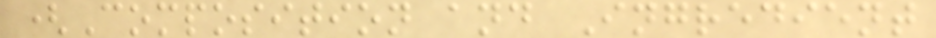(Composition and Ingredient
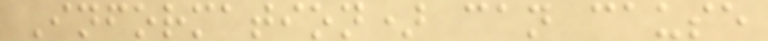Information) can cause
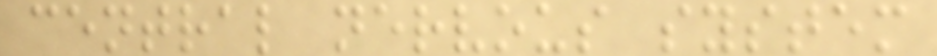central nervous system
